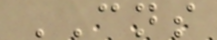CNS
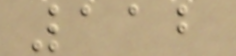112
